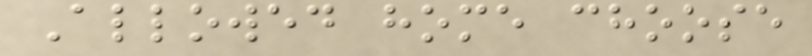Allowed home choose
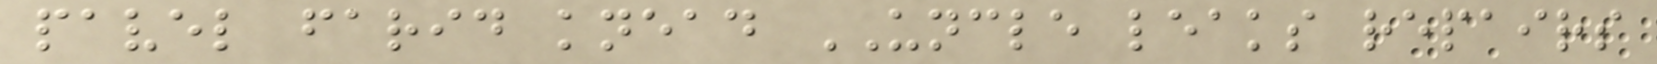pavel farid knead UNCLE leaks repairs
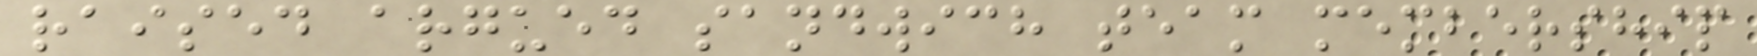raised argued sandwich team membership
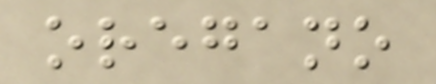oregano
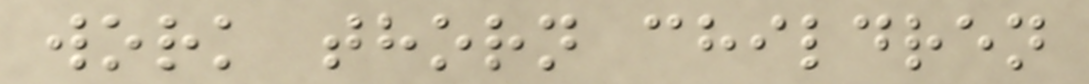work thorn children
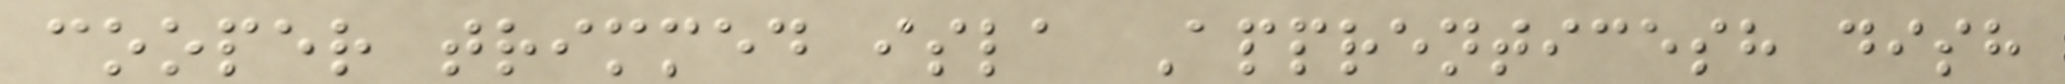cooper trimmed isla Apprenticesh dish
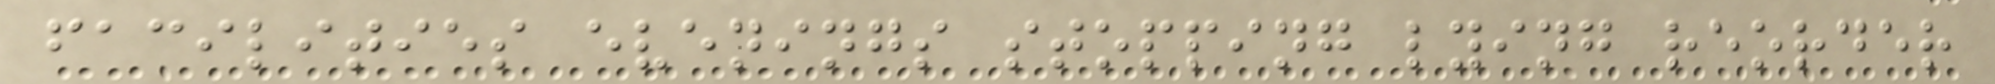facilities evenings stopping lying reorder
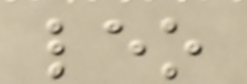leo
